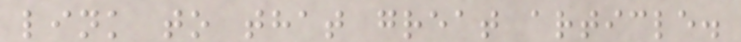link to that great article.
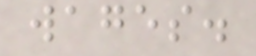wages.
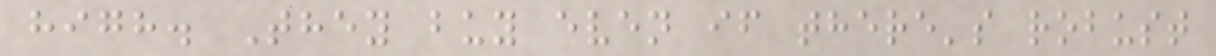high. They buy even if there's robust
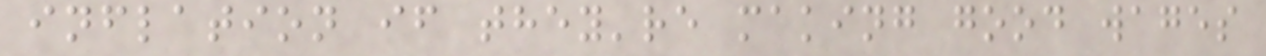inflation if they're making good wages
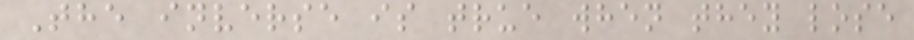The inverse is true when they lose
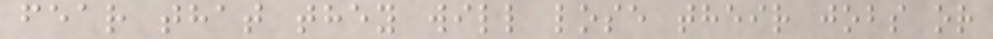fear that they will lose their jobs or
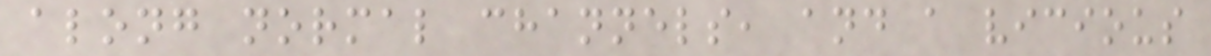along normal channels, and a vicious
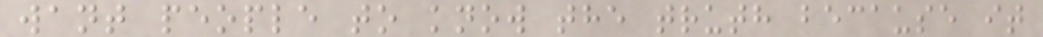want people to know the truth because it
